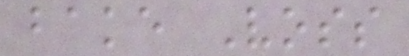bake Voss
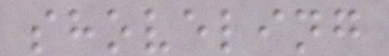shoveling
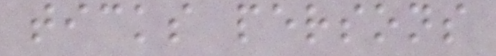ticks persons
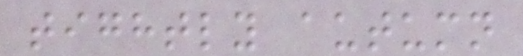tightly autumn
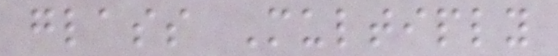glass Multiply
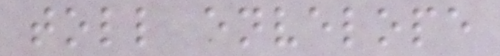toll envelope
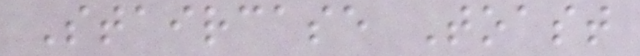Staircase Toast
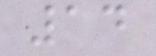14
